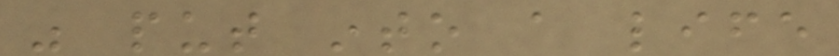was put into a life
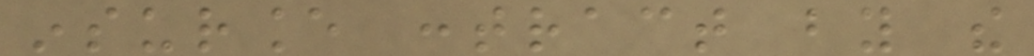insurance contract by the
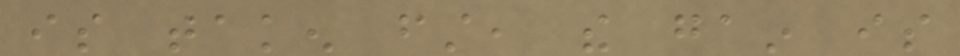is taken first, the gain is
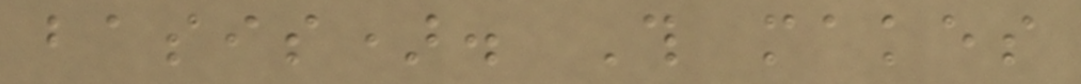basis). This makes
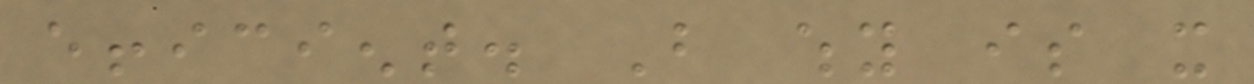efficient. But why is it
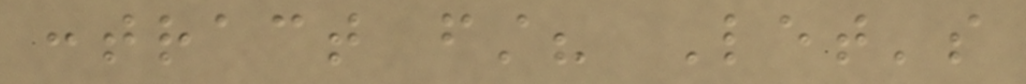contract first? Let's
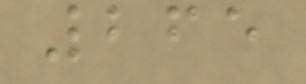265
